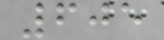605
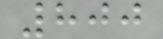800
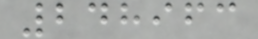248963
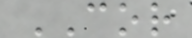COR
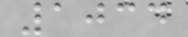1034
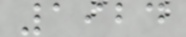1924
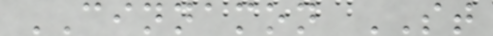CINNAMON ST
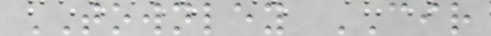TOWNLEY CIR
